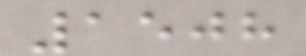1508
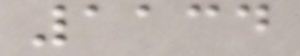1134
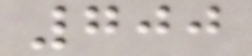700
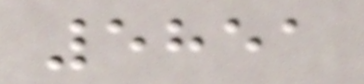5851
